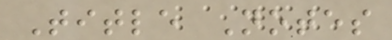Title Notes
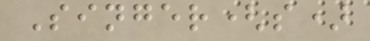Singer(s)
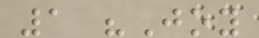1 "Joy
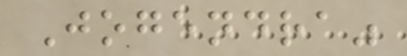Jogendra"
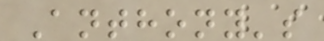Anthony's
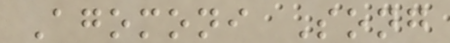Agomoni Song
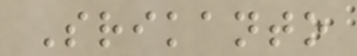Srikanto
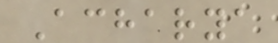Acharya
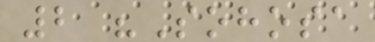2 "Sohosa
